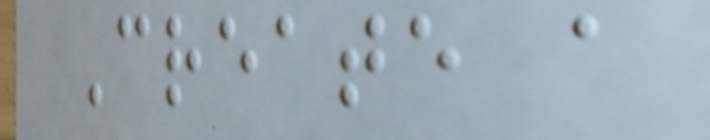Create a
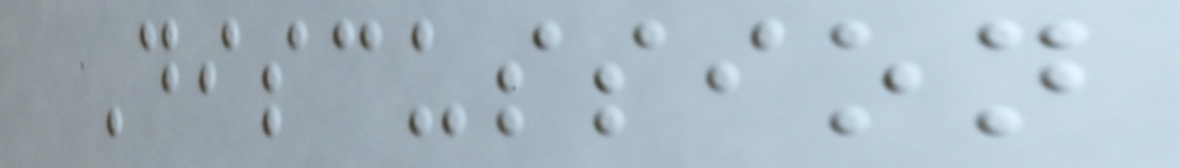Discussion
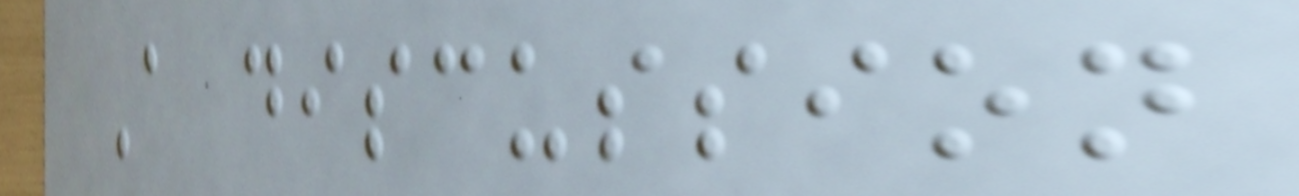A discussion
